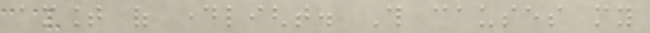amount of daylight. This causes my
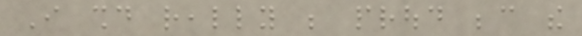I should really be proud because the
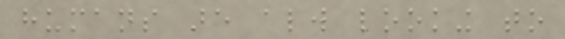humans are always looking to
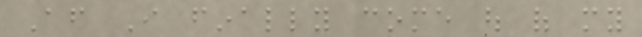After I finally come out of my
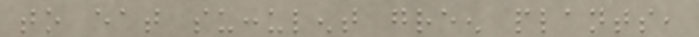to eat succulent green plants,
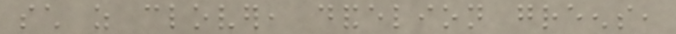such as clover, dandelion greens,
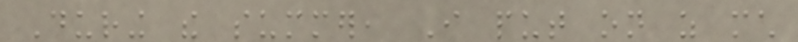During the summer, I put on as much
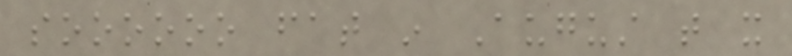soooooo fat in August that it
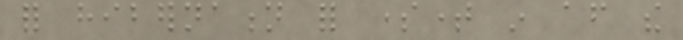for hibernation for sometime in after the
